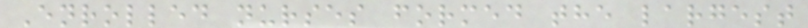Enrolled nurses formed the largest
